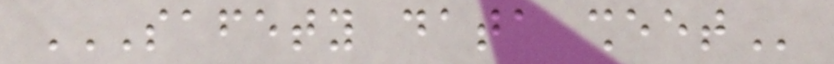SAFETY DATA SHEET
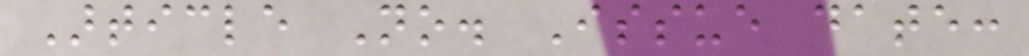Article No. Issue date:
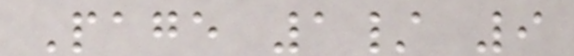Page 1/ 9
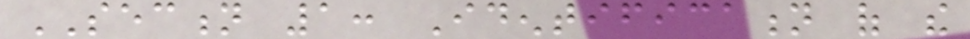SECTION 1: Identification of the
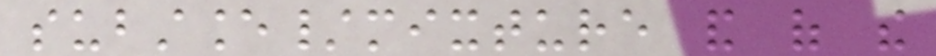substance/mixture and of the
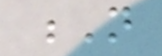N
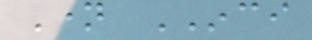Name INCI
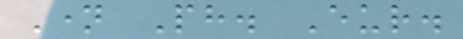Name Ph. Eur.
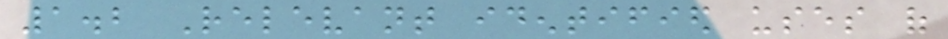1.2 Relevant identified uses of
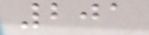201
